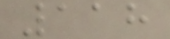118
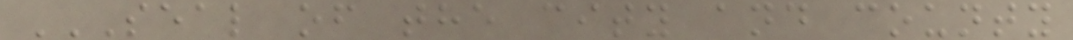SEAL OF THE CITY AND COUNTY
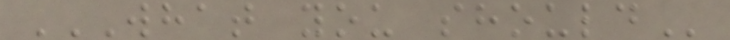WHAT YOU SHOULD
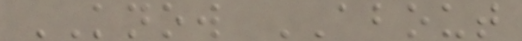KNOW ABOUT
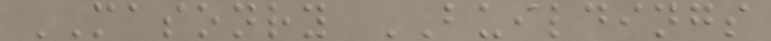MASONRY BUILDINGS
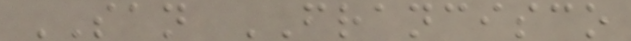SAN FRANCISCO
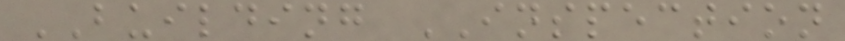BUILDING INSPECTION
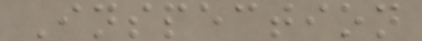Inspection
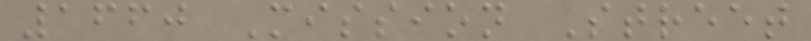1660 Mission Street
